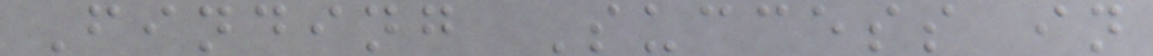Finding Success in
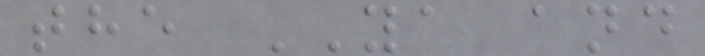the YA and
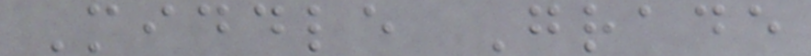Middle Grade
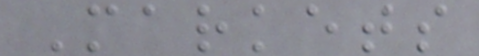Markets
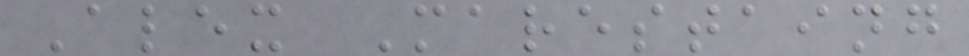Alex Marestaing
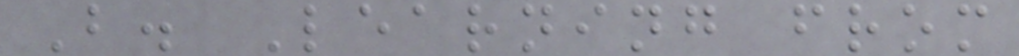B. Learning from
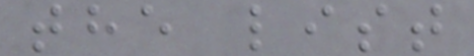the list
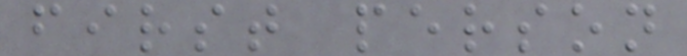first person
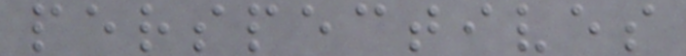perspectives
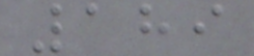189
